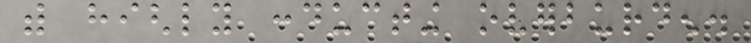with highly conducting overburden.
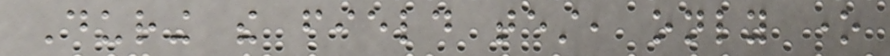During the field test, only one
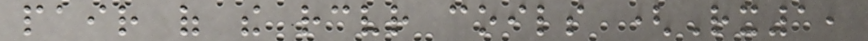pair of the receiver coils (Rx1,
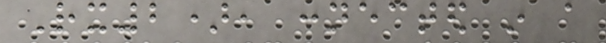Rx2), connected in a
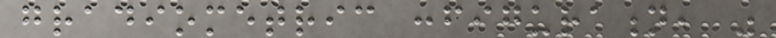gradiometric configuration, was
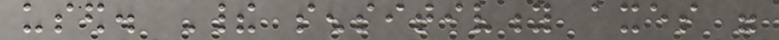used. Their sensitivity axes were
